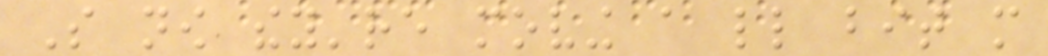So now they're moving a little bit more
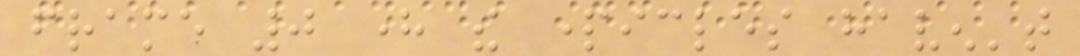frame 0 here the particles haven't
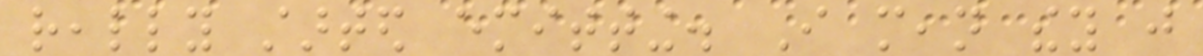really started emitting. I mean they just
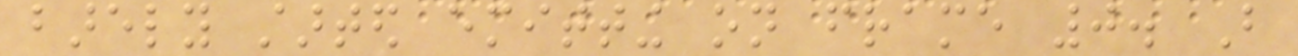barely started emitting on frame 0. But
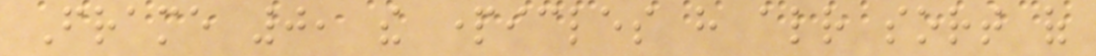Frame 0, the particles have already sort of
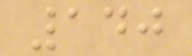140
